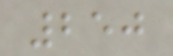250
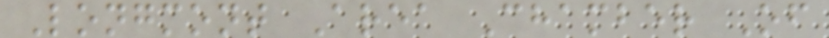Longmont Area Chamber Of
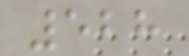528
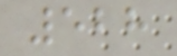528
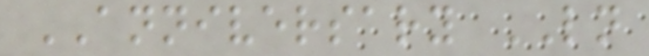ANNIVERSARY LN
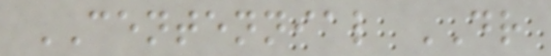CENTENNIAL DR
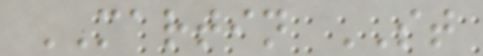MARTIN ST
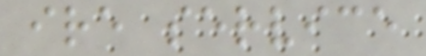ire service
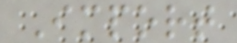Import
